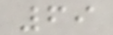69
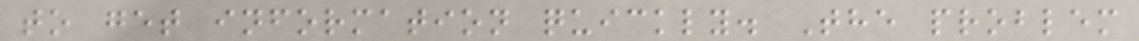to get information quickly. The problem
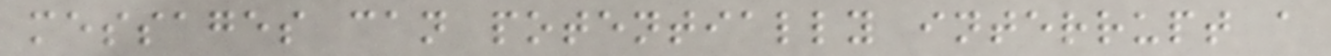messages can potentially interrupt a
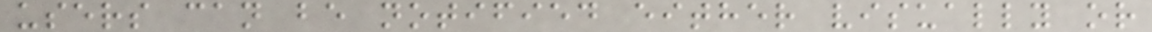users can be notified either visually or
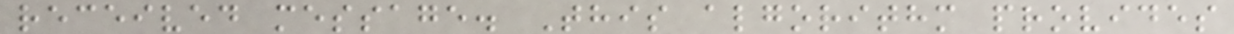received message. This algorithm provides
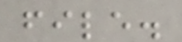file.
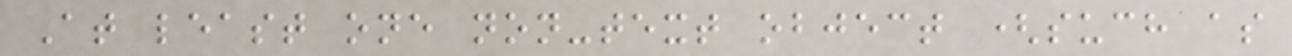At least one non-text object (such as
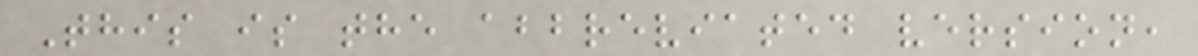This is the abbreviated version,
